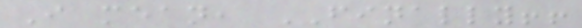I mean, FINALLY!!
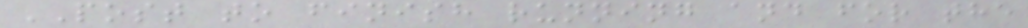POST to finish running and for the
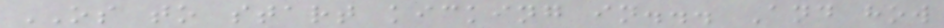OS to start kicking in... And how
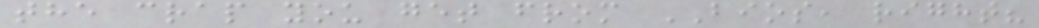the crap you get from BIOS, right?
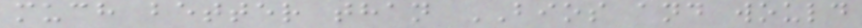much better than BIOS and would
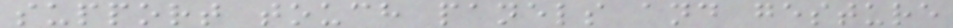support touch panels and gesture
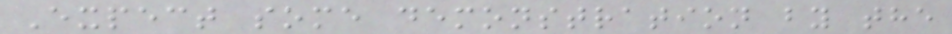Expect some demonstration by the
